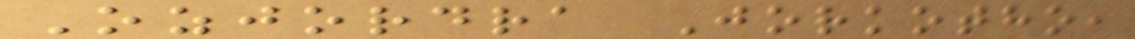Ozjordra Jorkotho,
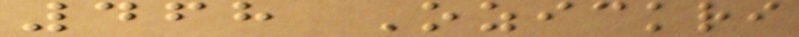468 Ozickri
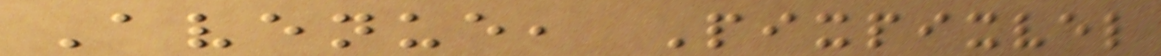Avenue, Pixpixvel
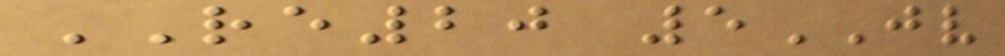RE20 5JV
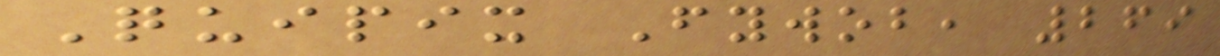Quipix Fywob, 269
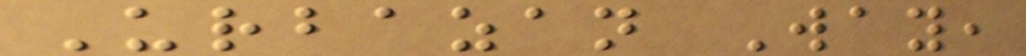Urbazan Way,
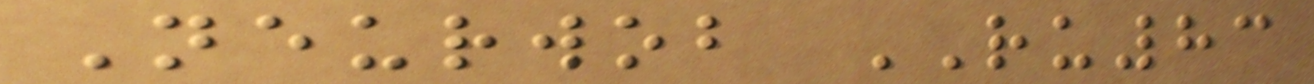Neurwob RU83
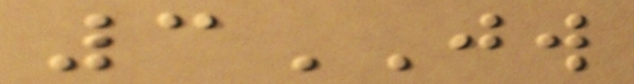3JW
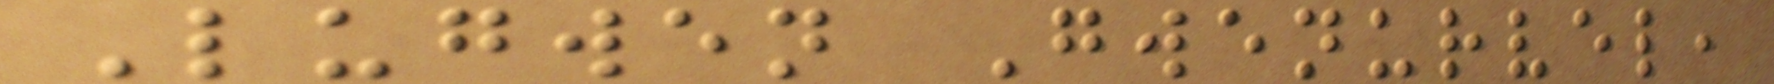Lugwen Gwenurvel,
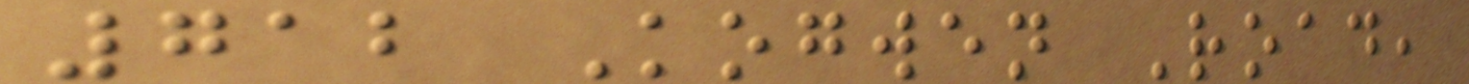712 Kogwen Road,
